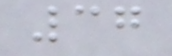37
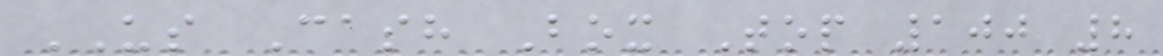US Cash Box Top 100 8
